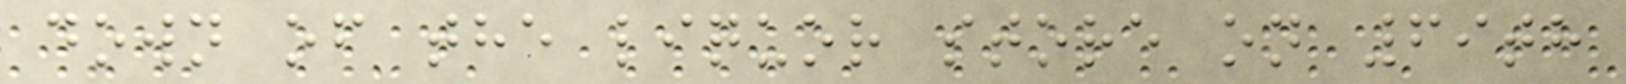down of the liquor store on 69th
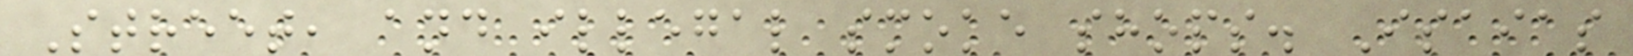Street, and illegal smoke shops. Isaias
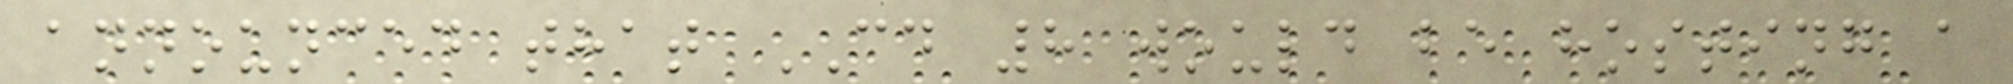announced that CD 8 would be hosting a
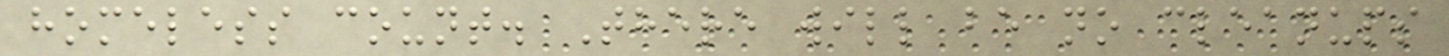homeless count. There will be no cleanups
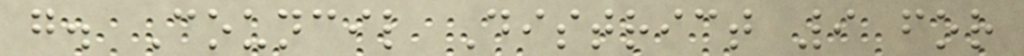g. Council District 9 for
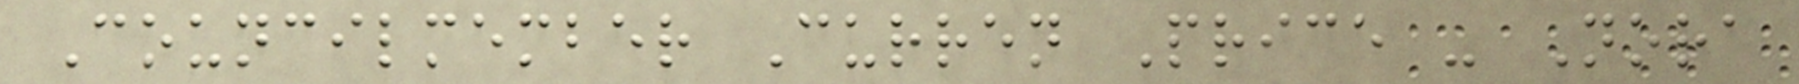Councilmember Curren Price - Nora
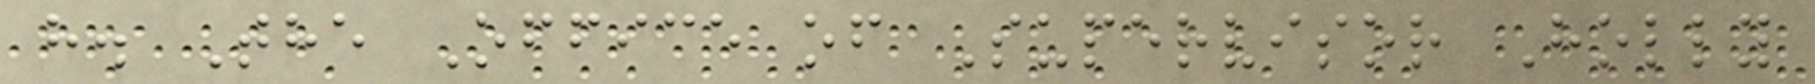h. The Office of Supervisor Holly
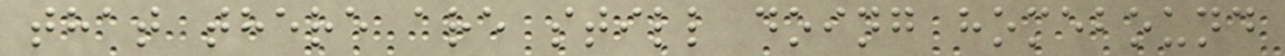that there are still doing homebound
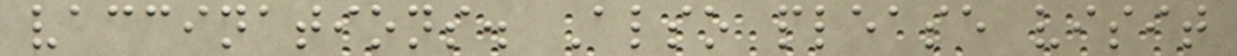vaccinations. Also please visit
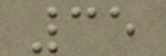35
